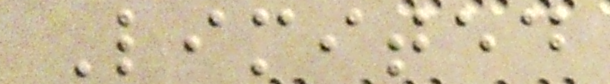Limited
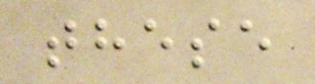these
